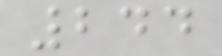244
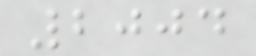2004
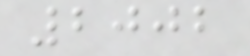2002
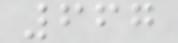667
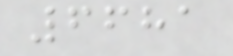6681
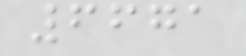6671
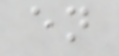en
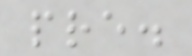pre.
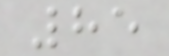85
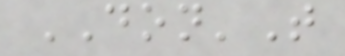DON'T
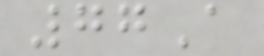77A
